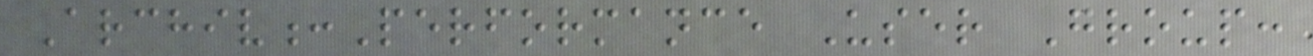Archiv:Performance User Group:
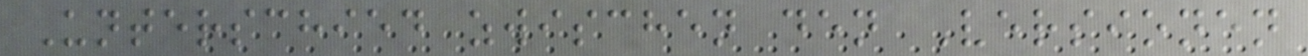Unterschied zwischen den Versionen
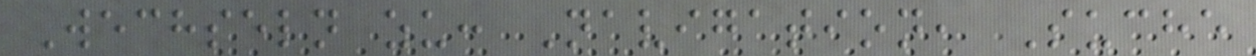Wechseln zu: Navigation, Suche
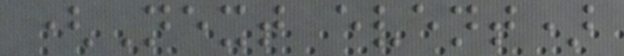(Next event)
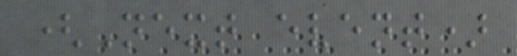(Next event)
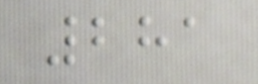281
